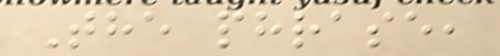The phrase,
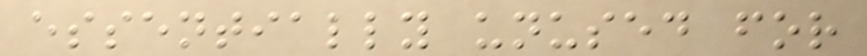essentially unused for
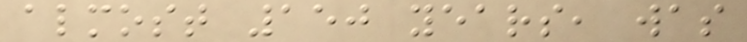almost 150 years, was
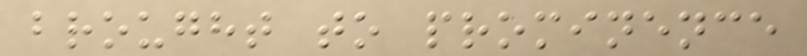brought to prominence
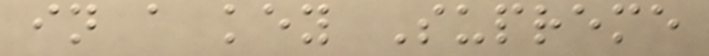in a key Supreme
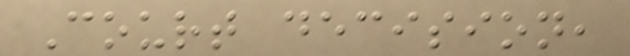Court decision,
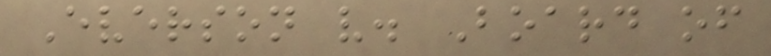Everson v. Board of
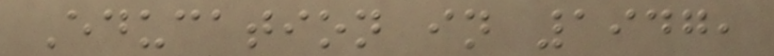Education in 1947,
